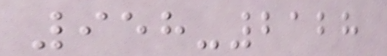958-2128
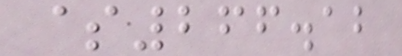$266.12
